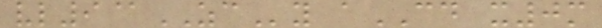vl9@ZCy aCD x0m
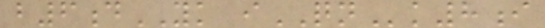b6dYK iQNk8i
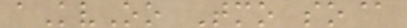aKvOo Tmo so@
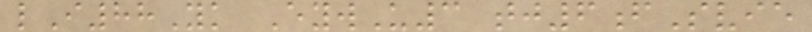lI88Yk EywU3 tj6fSvie
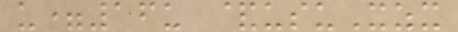u=16u &usuXzx
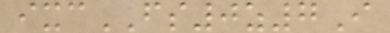ixcFS0z7I
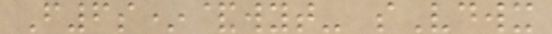F6s*&wyt- sVdwx
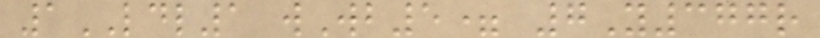1LDL1 wWb5= 7Y377r
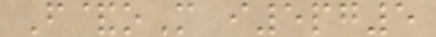F&oM i5pg5
